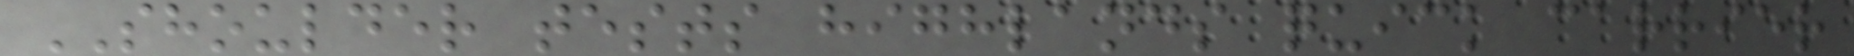SHOULDER tests highlands quick carrier
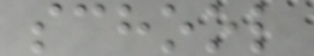school
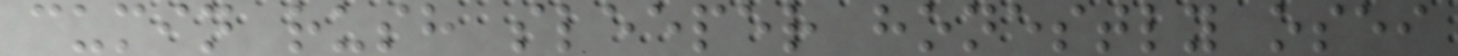cumin rush sleeper honestly osei
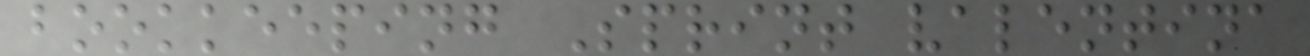bookkeeping Sprint valentina
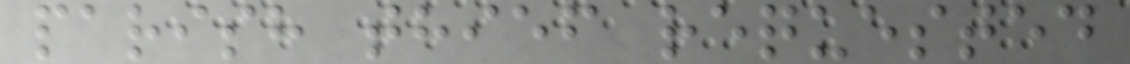parish thief requested
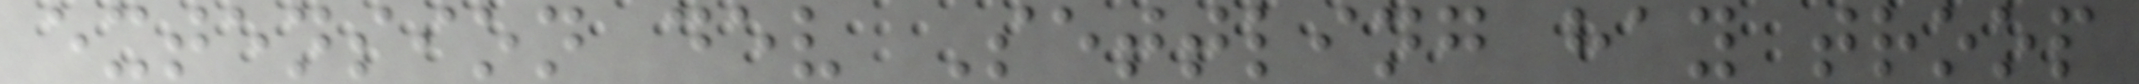extension dev Settling hay troop
